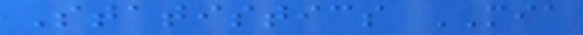Statistics MIA
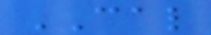CAL
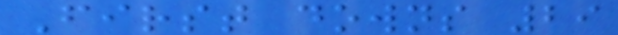First downs 29
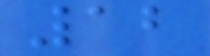12
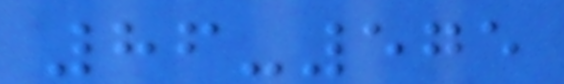86-575
